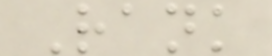Rank
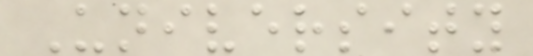University
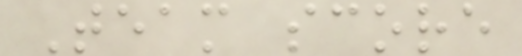Team score
